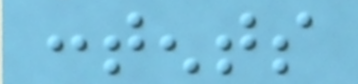contents
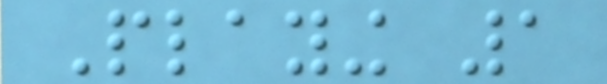Playing 1
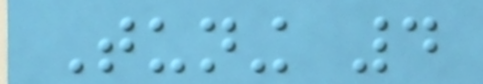Tuning 4
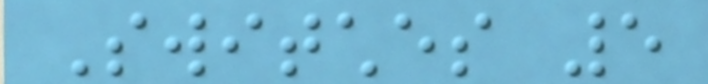Switches 5
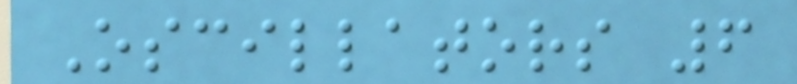Oscillators 6
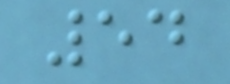54
